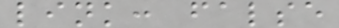link: false
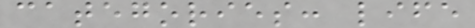categories: life
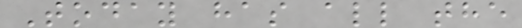Today has all the
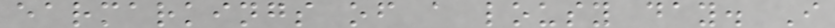earmarkings of a lousy day. I
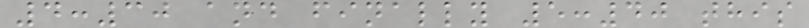4:30 and finally 5:40 this
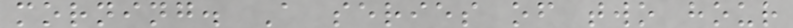morning. A series of two hour
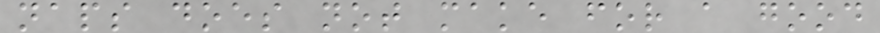naps does not make for a good
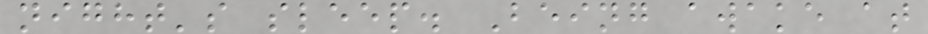night's sleep. Being awake at
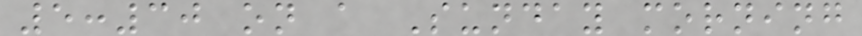5:30 on a Sunday morning
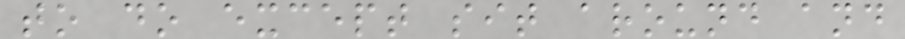to do except sit around and
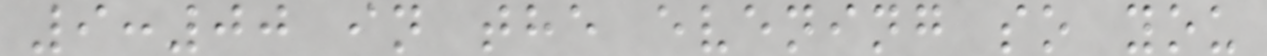9:00 in the evening so you
